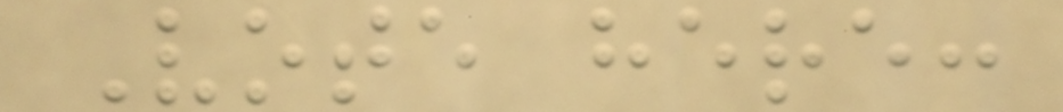Vote here:
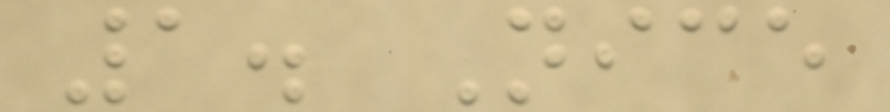1. Nice
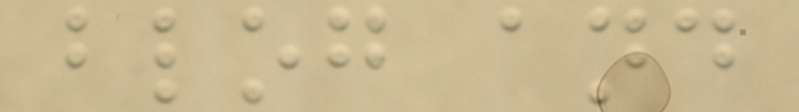blog and
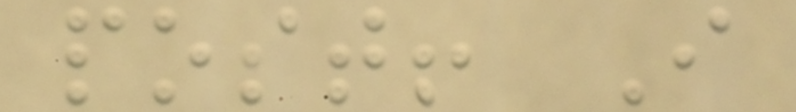post! I
